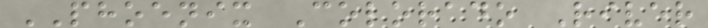PHOENIX Colorado River
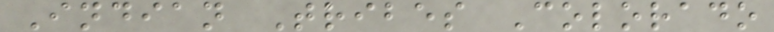Indian Tribes Colorado
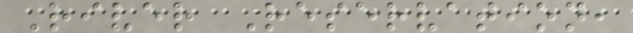River Reservation,
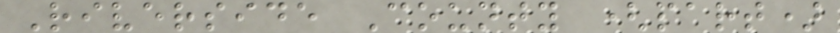Riverside County (part)
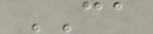CA
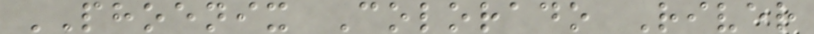PHOENIX Colorado River
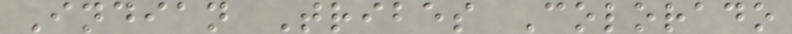Indian Tribes Colorado
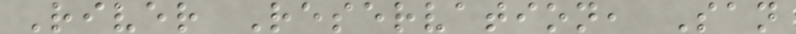River Reservation, San
